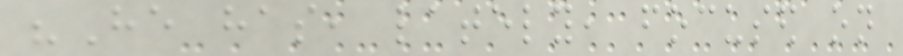"He has, lately, focused on
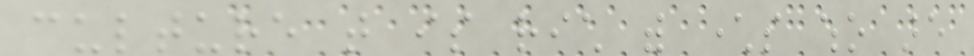culture that is rich with characters who are
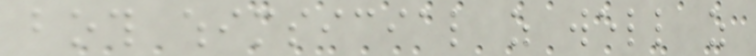both whimsicial as well as
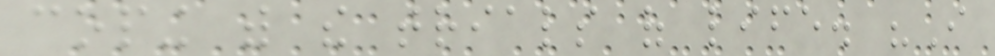coping with the trials of life. "I
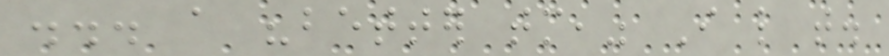... a "better tomorrow," I like that.
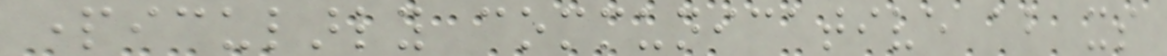particularly communicative about its
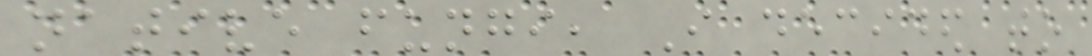native fungi, I decided to
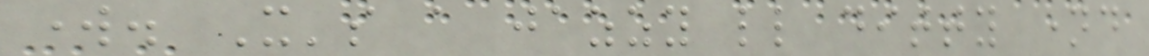work. It's a jazzy little ditty named
